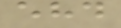ehd
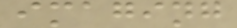imaging
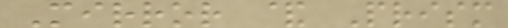Mirror & Prism
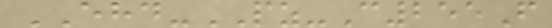EHD-PZ-C255F
